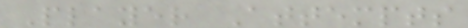Player Attempts
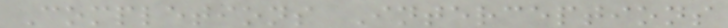Completions Interceptions
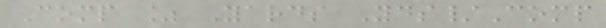Comp % Yards Yds/Comp
